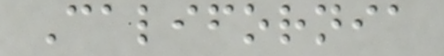California
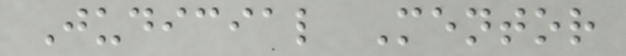Judicial Mentor
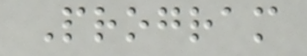Program
